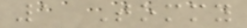1 Tommy
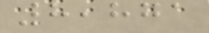8,871
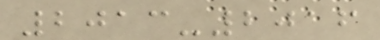2013-2016
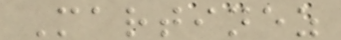Martinez
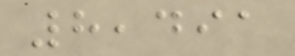8,491
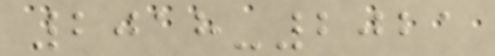2018-2021
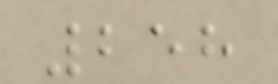258
